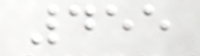455
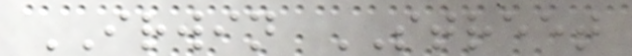IRWIN STREET
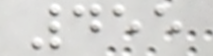455
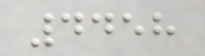4458
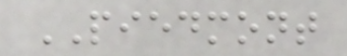PIEDMONT
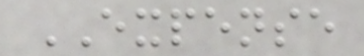EXPENSE
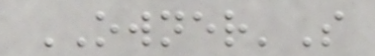OWNER'S
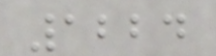1224
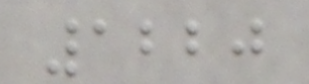1220
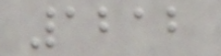1212
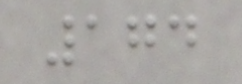174
